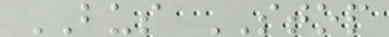BUS STOP
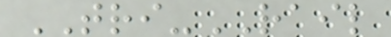TRI-RAIL
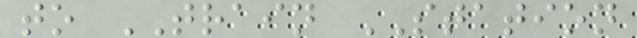to TRAIN STATION
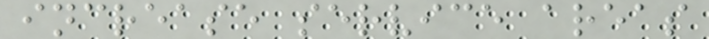increase service areas
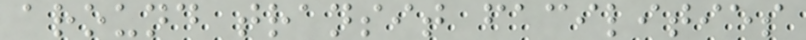around transit facilities
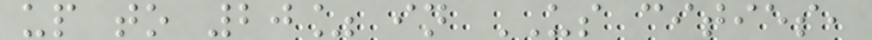up to 20% in US cities,
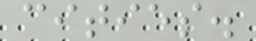cities.
